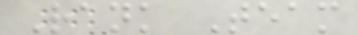Rank Team
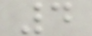4
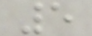5
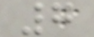7
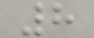8
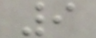9
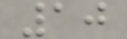10
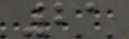21
